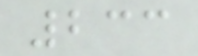233
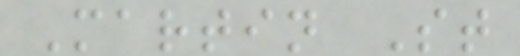Martin St
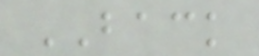BACK
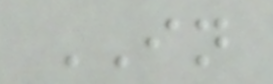IN
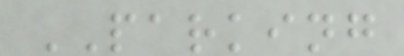PARKING
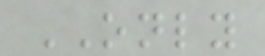ONLY
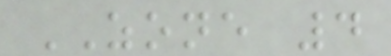ZONE 4
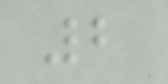2
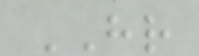HR
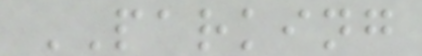PARKING
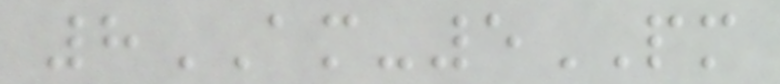8AM-5PM
